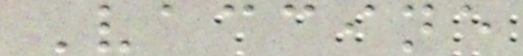Vaccine
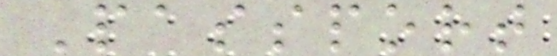Passport
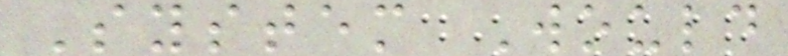System Would
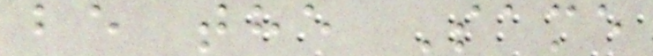be the Same
